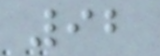92
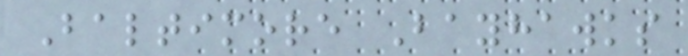Baltimore Bayhawks
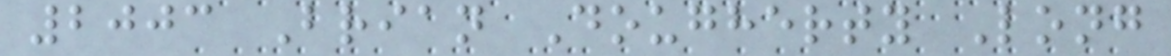2003 Brian Dougherty Long
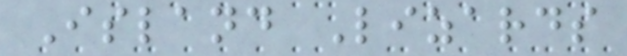Island Lizards
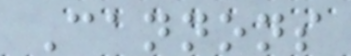Cannons
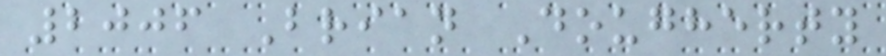2006 Brian Dougherty
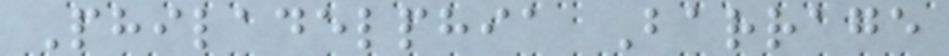Philadelphia Barrage
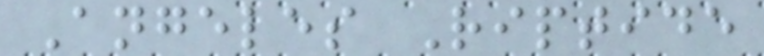Angeles Riptide
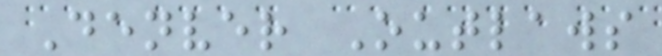Denver Outlaws
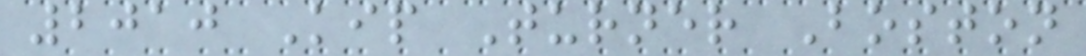2010 Kip Turner Boston
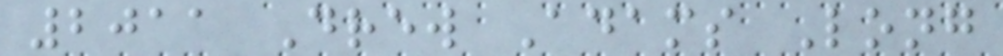2011 Drew Adams Long
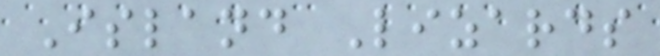Island Lizards
